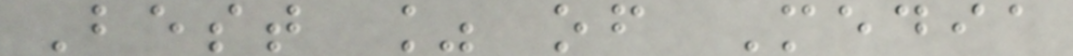Best % of Media
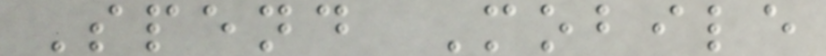Spend Mobile
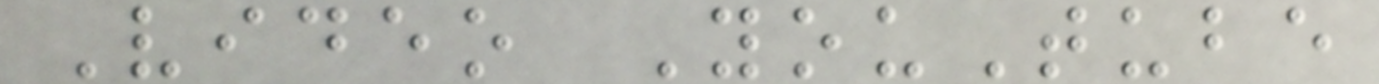Video YouTube
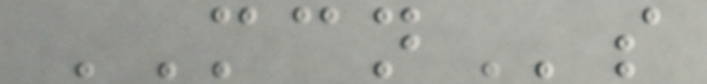MCNs
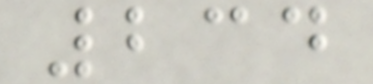234
